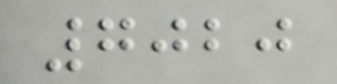7020
